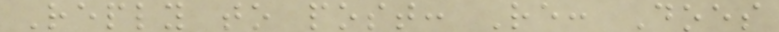Reply to post: Re: Does
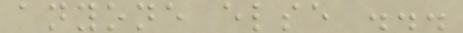anyone else ...
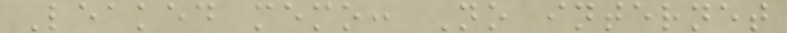Leaked memo: No internet
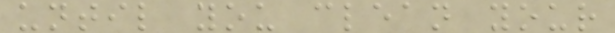until you clean your
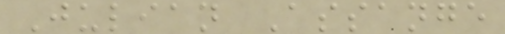Julian Assange
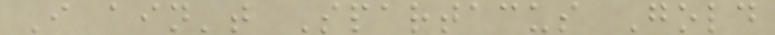I ain't Spartacus Gold
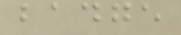badge
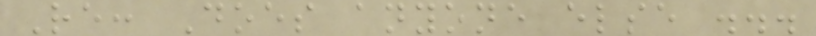Re: Does anyone else ...
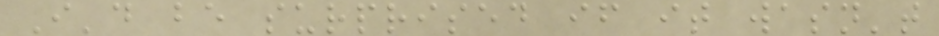I'd be surprised if it wasn't
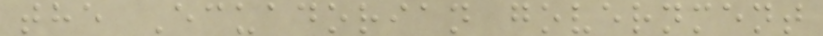the Ecuadorian government
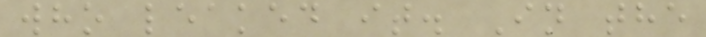who leaked it. In the
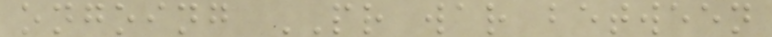ongoing PR war between
